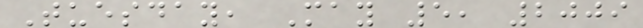Tuesday, May 5, 2009
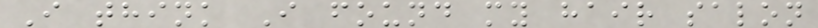I think I found my hair salon
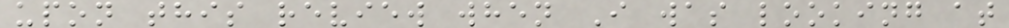upon this review when I was looking at
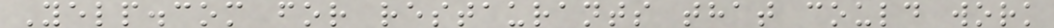Yelp.com for restaurants that could work
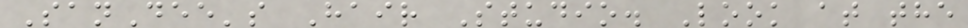SanDee's Hair Studio. Look at the
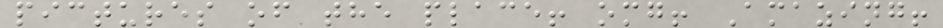pictures of the place! omg! Amazing!
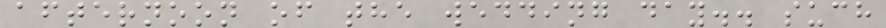afternoon of the wedding day.. such
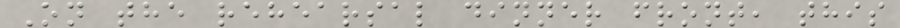On the rehearsal dinner front, this
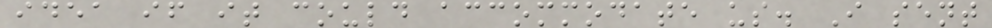idea if it could accommodate us. I sent
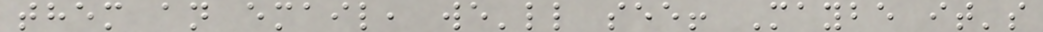them an email, we'll see! Maybe it's
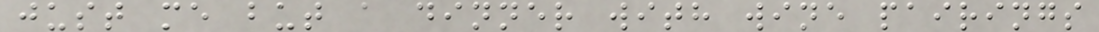just me but a dinner with wine pairings
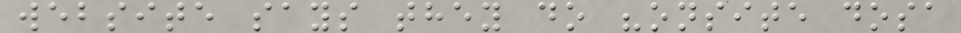website says they do "onsite dosa
